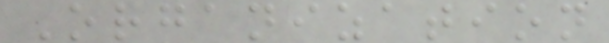Organization
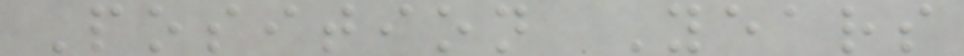Position Years
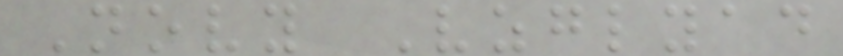Novy Vzglyad
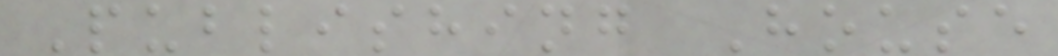Publishing House
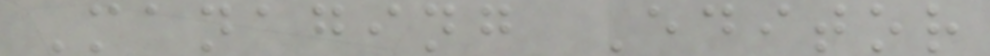Managing Editor
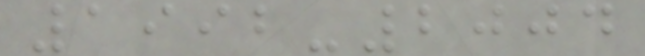1992-2004
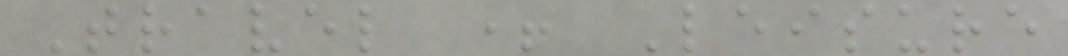Travel + Leisure
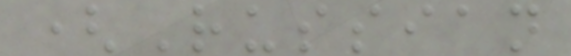(Russian
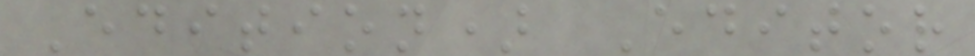Edition) Editor
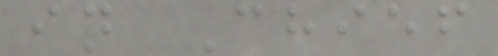in Chief
